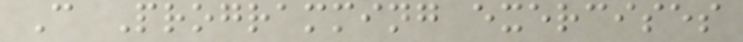C Programming exercises
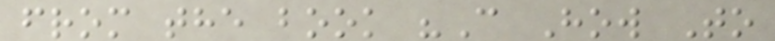from the book "C How To
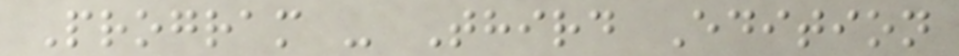Program - Third Edition
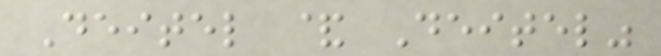Deitel & Deitel"
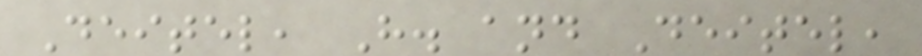Deitel, H. and Deitel,
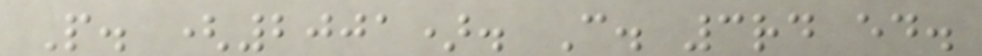P. (2001). C. 3rd ed.
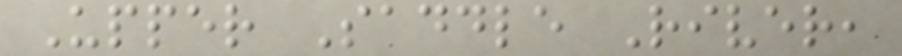Upper Saddle River,
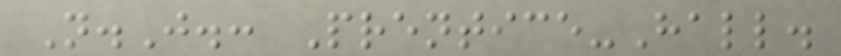N.J.: Prentice-Hall.
